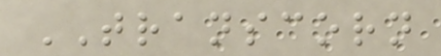TRANSCORN
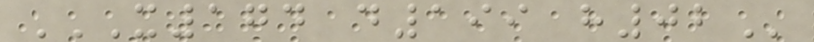X174 D199 H02
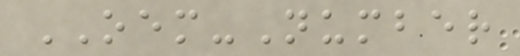OEM-Number
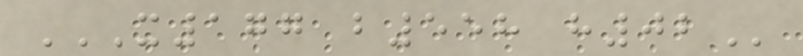X177 B558 H02
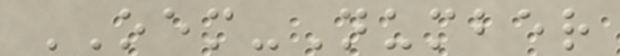OEM-Number
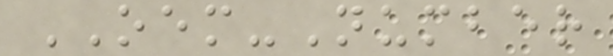OEM-Number
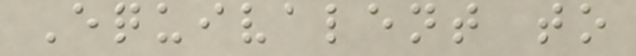Equivalent to
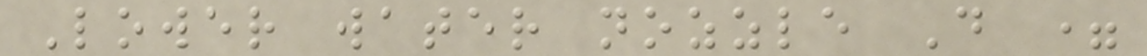Lower water nozzle D =
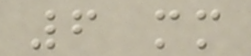6 mm
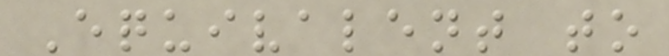Equivalent to
